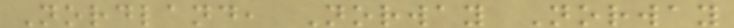Nordland, Norway Norway
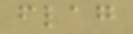flag
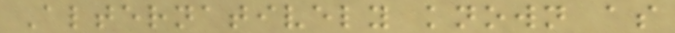Alternatively known as
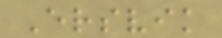Ersvik
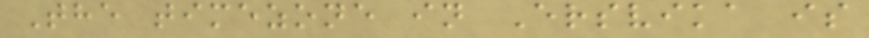The timezone in Ersvika is
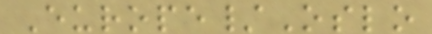Europe/Oslo
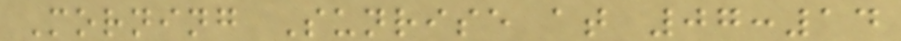Morning Sunrise at 07:14
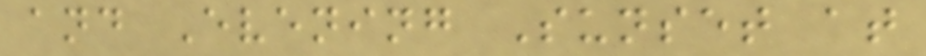and Evening Sunset at
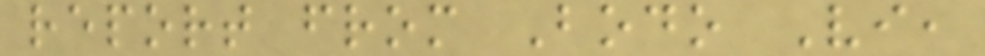report from Bodo Vi,
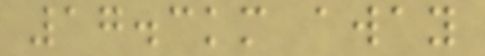17.3km away
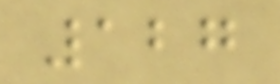127
